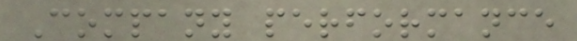Company performance
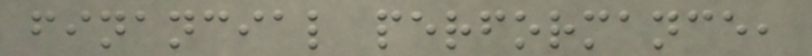financial performance,
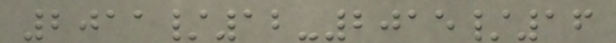2011/12-2015/16
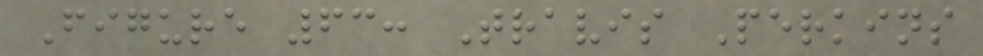Figure 63: Travis Perkins
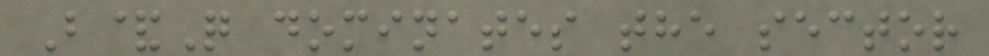B&Q dominates the sector
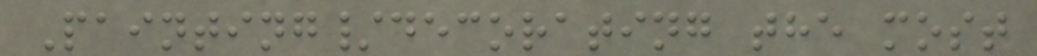Painting/decorating the most
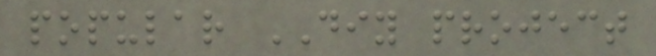popular DIY project
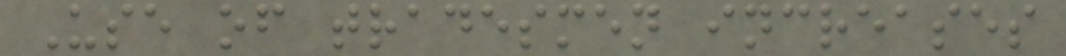Use of tradesmen increases
